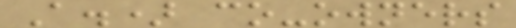A.) co-owners
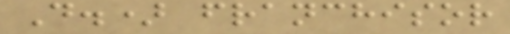D.) franchisor
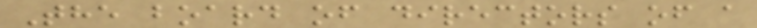The board of directors of a
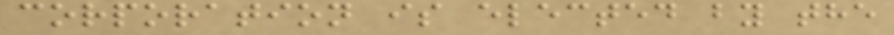corporation is elected by the
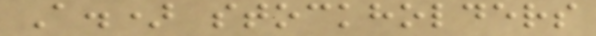A.) stockholders
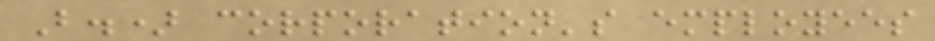B.) corporation's employees
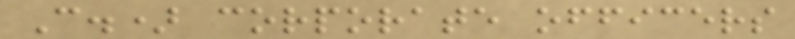C.) corporate officers
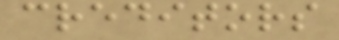creditors
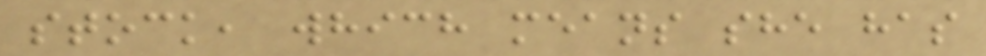stock, which means she has
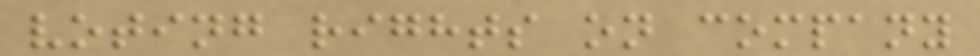voting rights on company
